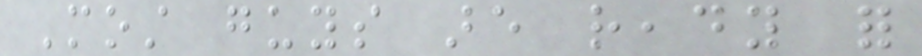Most guys are ready for
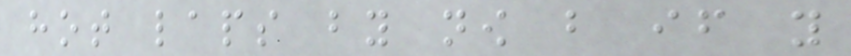hot laps by now but if you
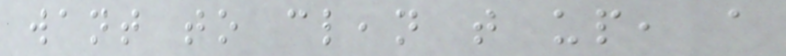want to clean that up, a
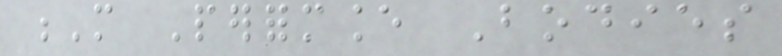M Performance Bodies
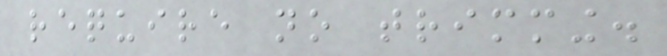require no trimming.
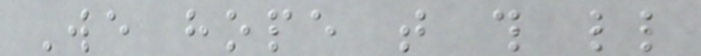We hope that this little
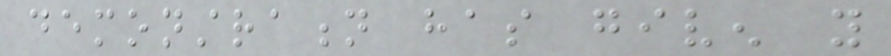demonstration has given you
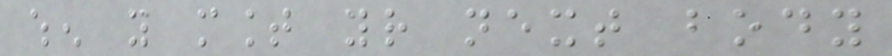when you mount your next body
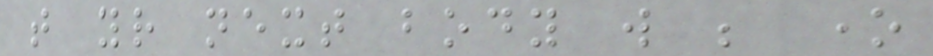that your next body will be one
